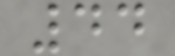44
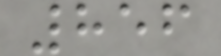856
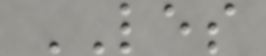LES
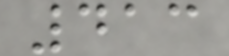413
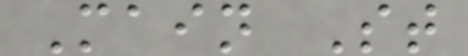Main St
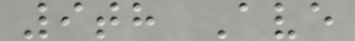9th Ave
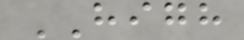HIGH
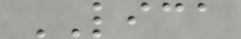LICA
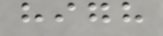high
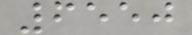6550
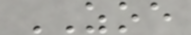ZOE
